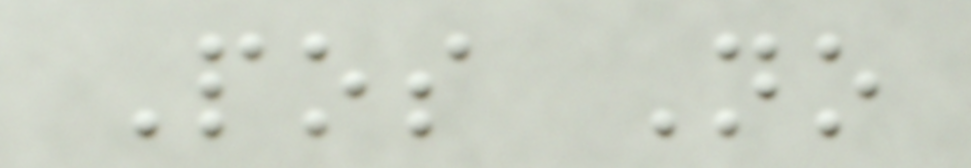Pos No
